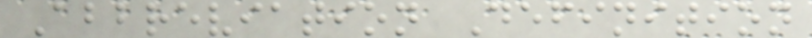Abbreviation Definition
